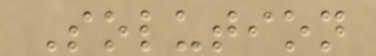Solution
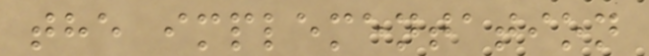the implementation
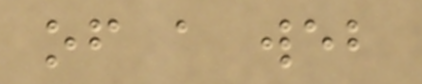of a web
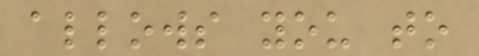allows you to
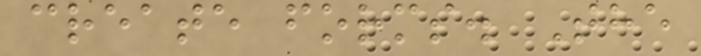create forms. The
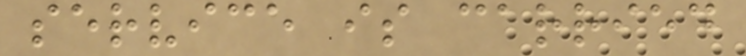service is carried
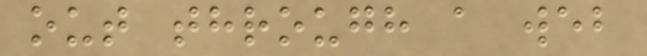out through a web
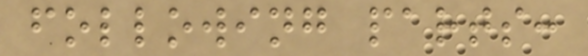following parts:
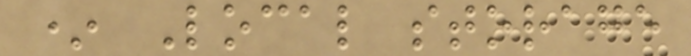* Local storage
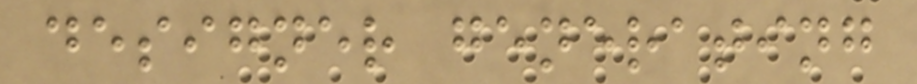designer generating
